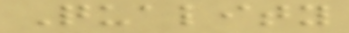Quality
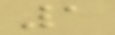1
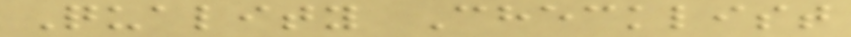Quality Checklist
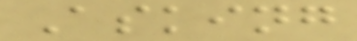Asking
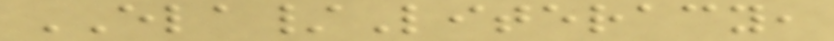ELA/Literacy,
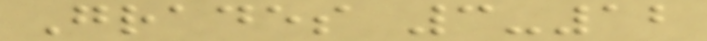Grades 3-12
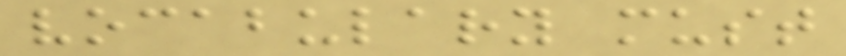vocabulary must
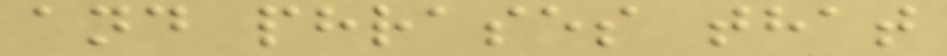and phrases that
